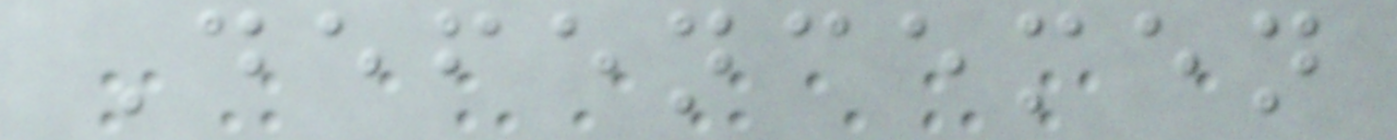Defencemen
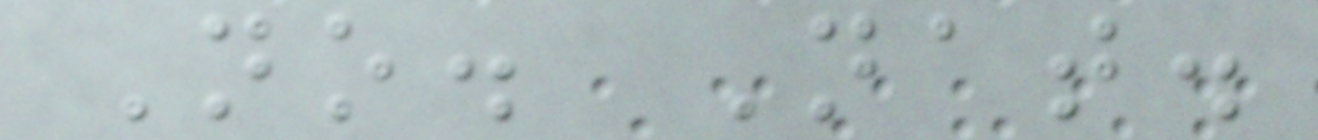No. Nat.
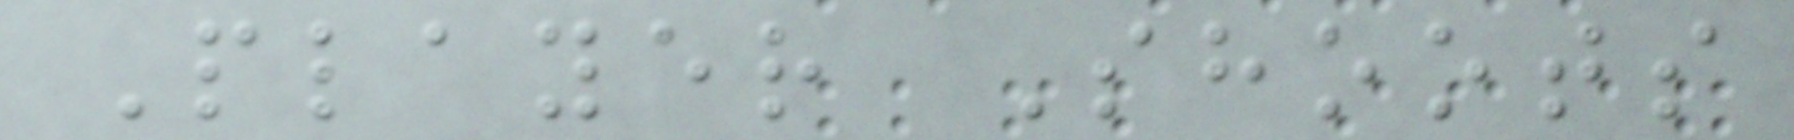Player Shoots
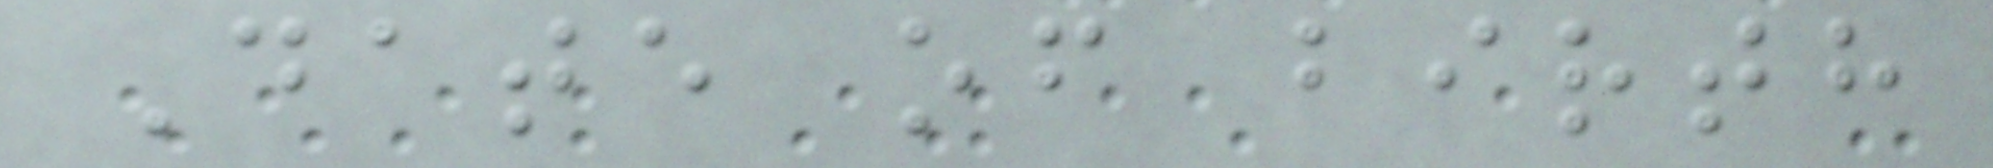Date of birth
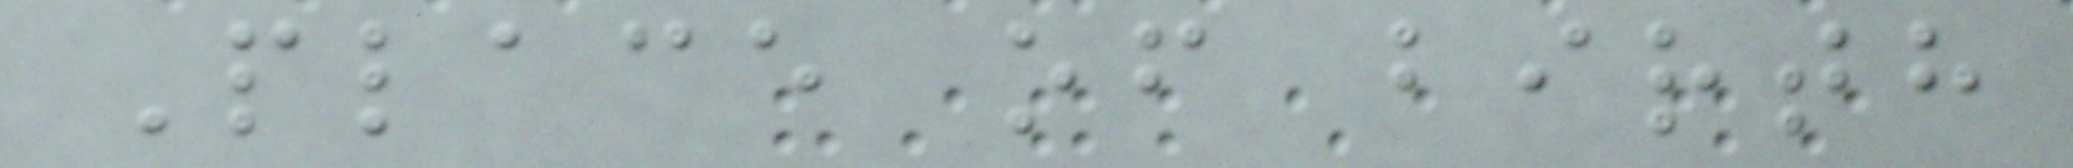Place of birth
